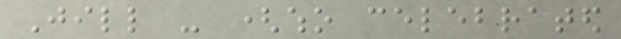Jill - (who celebrated
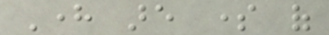Here are some of
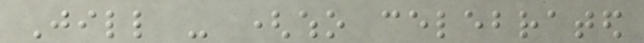Jill - (who celebrated
